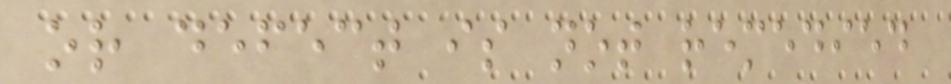or defect is not remedied
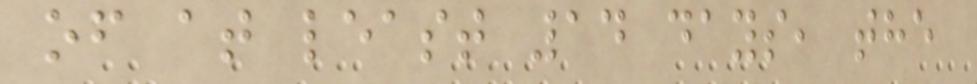of at least 14 days, the
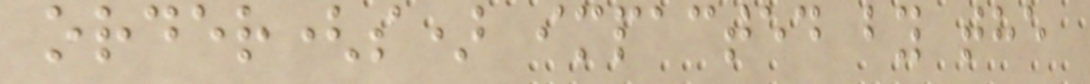order(s) impacted by the
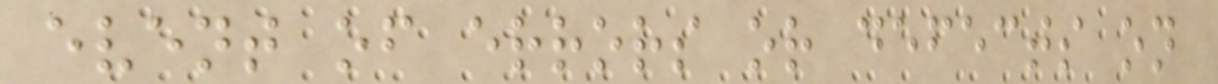event of errors or defects on
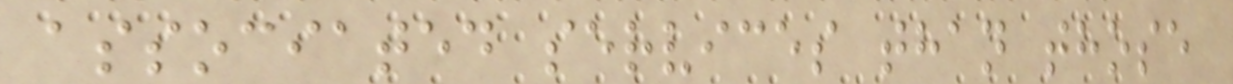associated services than those
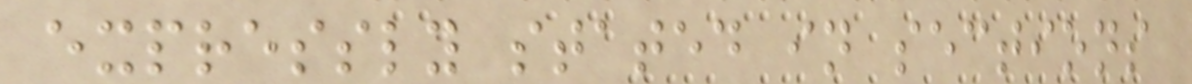expressly stated in sections
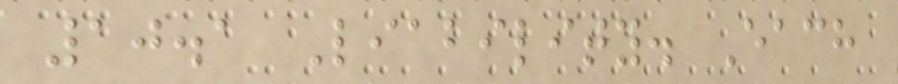10.1 Liability. Each
